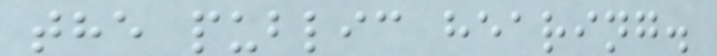the public hearing.
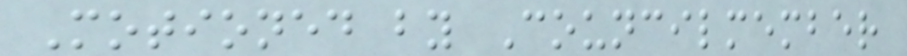Motioned by Councilmember
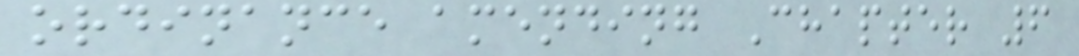ordinance amending Chapter 6
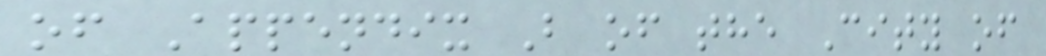of Appendix B of the City of
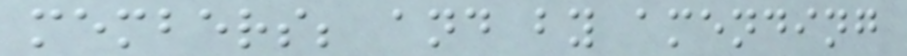members; and by amending
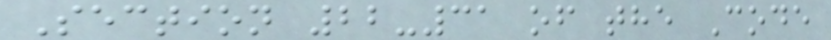Section 22-31 of the Code
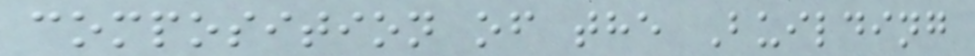composition of the Building
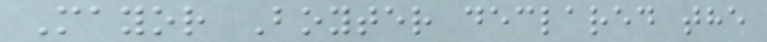Mayor Boyter declared the
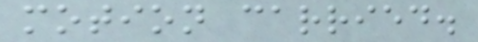motion carried.
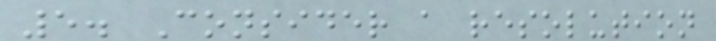5. Consider a resolution
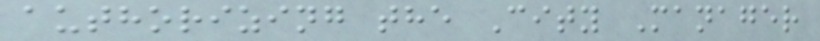authorizing the City Manager
